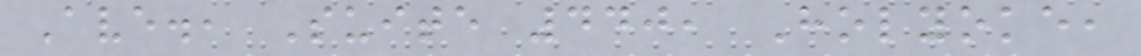Ave., Suite 440, Holyoke,
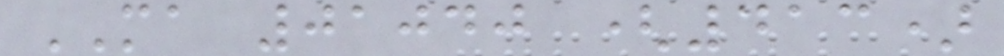MA 01040 (413)
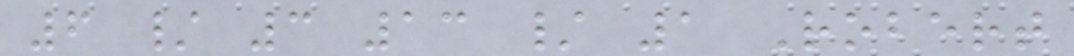6 / 3 13 / 1 Robert
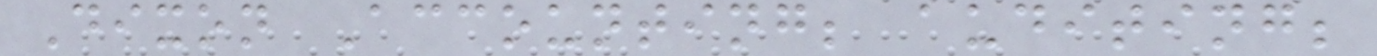Dixon Accounting; auditing;
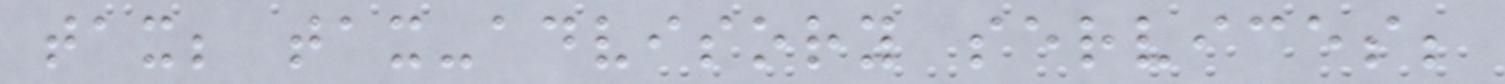tax; tax-advisory services;
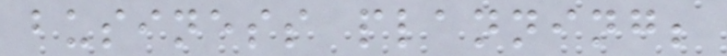business planning;
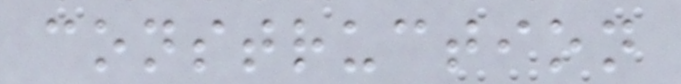construction
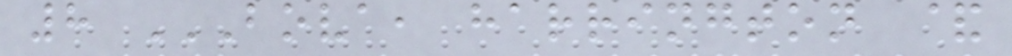8 BOVA, HARRINGTON &
